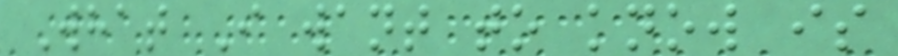What I want to know is
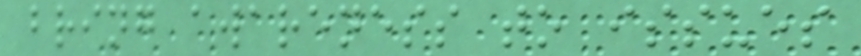bring awareness to issues
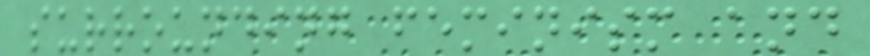surrounding feminism and
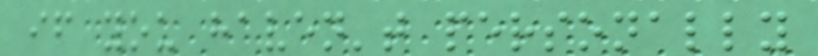if you haven't personally
